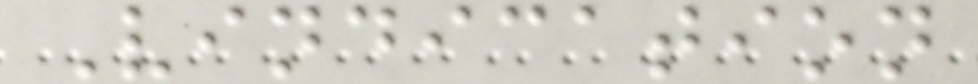Vindication
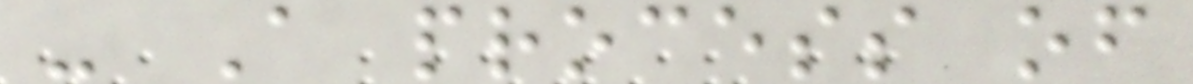- A process of
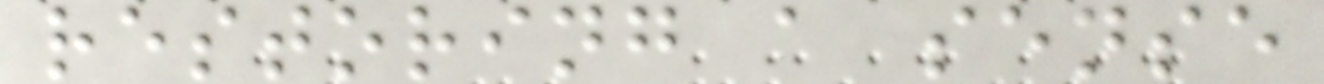restoring a sense
